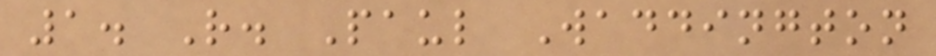1. R. Paul Waddington
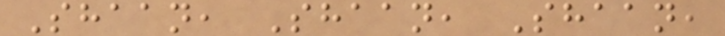Shaan, Shaan, Shaan,
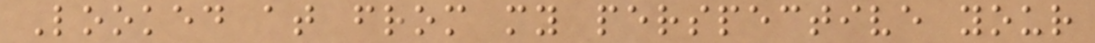Looked at from my perspective your
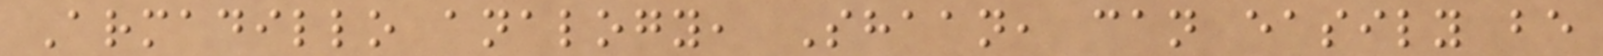Armadillo analogy, Shaan, can easily be
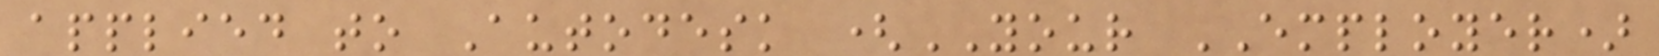applied to Autodesk (YOUR EMPLOYER)
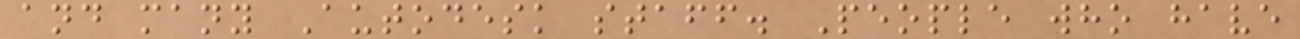and many Autodesk staff. People who have
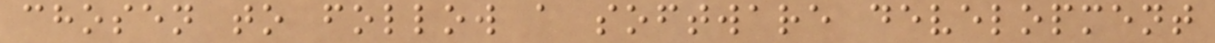chosen to follow a software development
